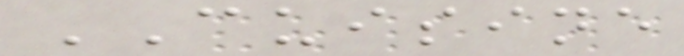CUISINE
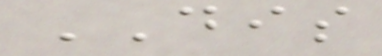DIS
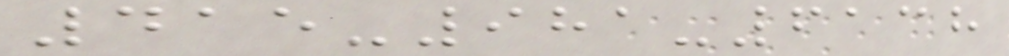415-981-6138
